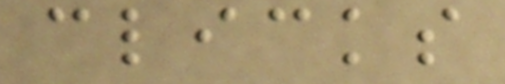clicks
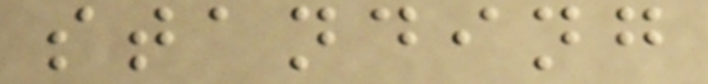standing
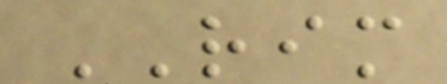RIM
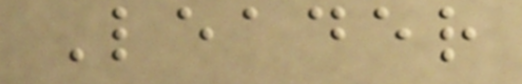Leader
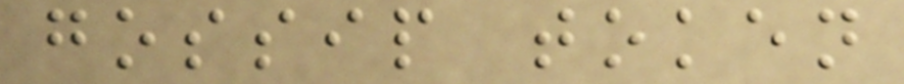gossip token
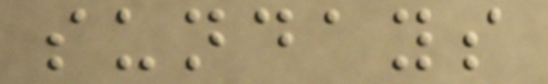sundays
